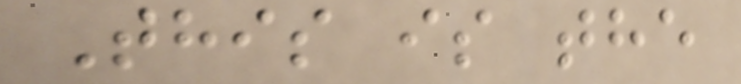This is the
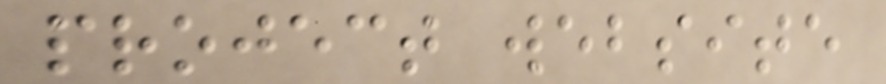project website
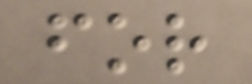for
